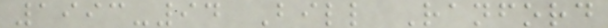1993-94 Bill Ranford
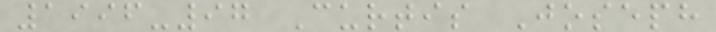1996-97 Curtis Joseph
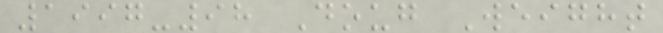1997-98 Doug Weight
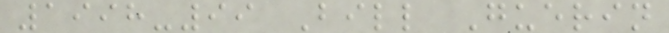1998-99 Bill Guerin
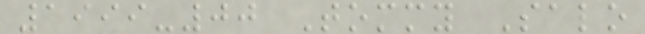1999-00 Tommy Salo
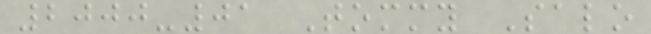2000-01 Tommy Salo
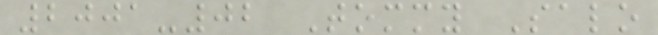2001-02 Tommy Salo
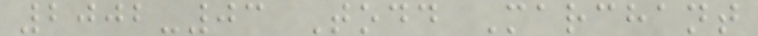2002-03 Todd Marchant
